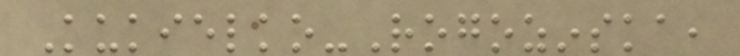Kukielko-Rogozinska,
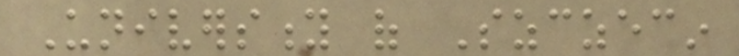University of Szczecin
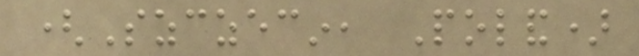(Szczecin, Poland)
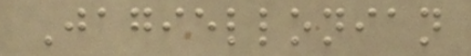Jagiellonian
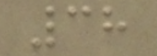38
